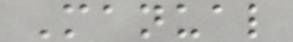Manual
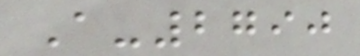A-2790
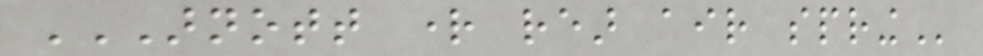ARNOTT RIGHT REAR AIR SPRING
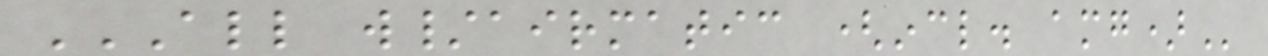ALL W/AIRMATIC (INCL. AMG)
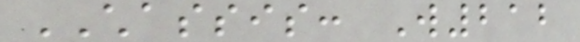CHASSIS: W212
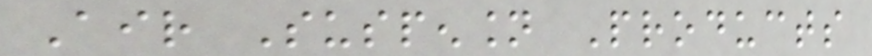Air Suspension Products
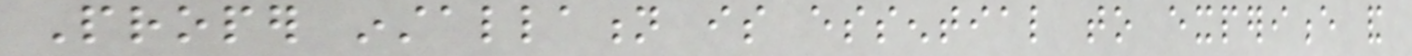Proper installation is essential to experience and
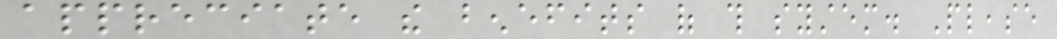appreciate the benefits of this system. Please
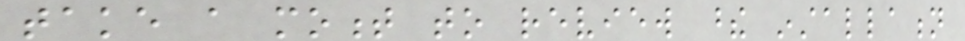take a moment to review these installation
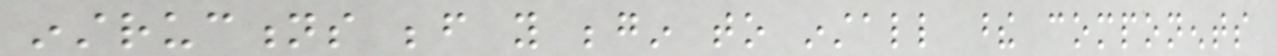instructions before you begin to install these components
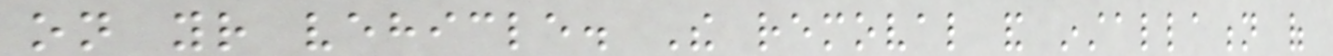on your vehicle. The removal and installation of
